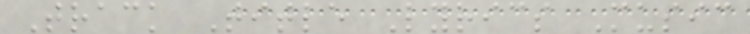Track Title Lyrics Music
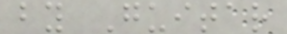by Guitar
